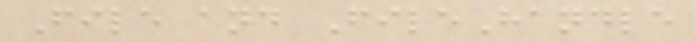File and FileHandle
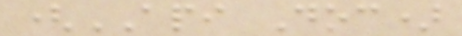(API Doc)
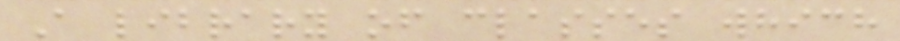A library of classes which
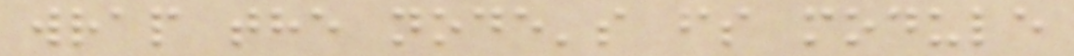wrap the node's fs module
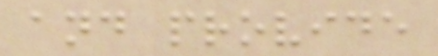and provide
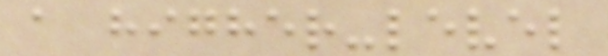a higher-level
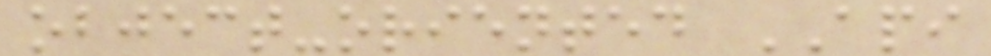object-oriented API
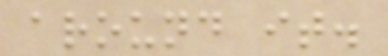around it.
